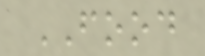FOOD
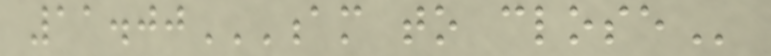11.00AM TO CLOSE
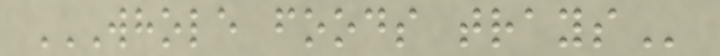WHOLE FOODS TRAYS
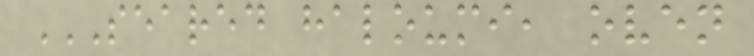SEARED HALOUMI, OVEN
